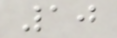10
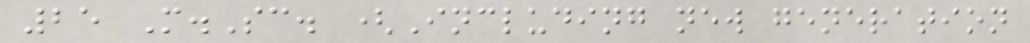25 M.Sc. (Including new generation
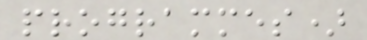programmes)
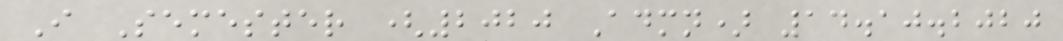I Semester (2020 Admn) 14.10.2020
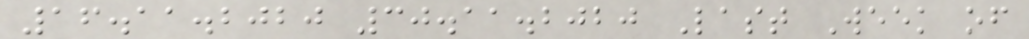16.11.2020 30.11.2020 Last Week of
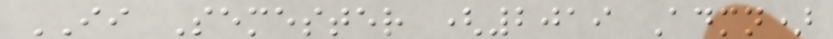II Semester (2019 Admn)
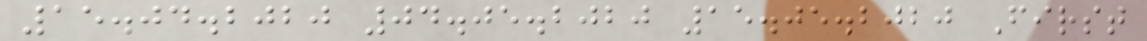15.04.2020 04.05.2020 15.05.2020 First
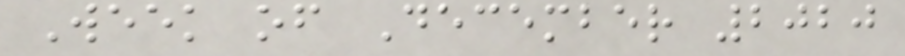Week of December 2020
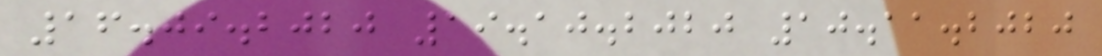16.09.2020 19.10.2020 10.11.2020
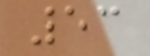53
